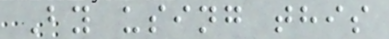By using this
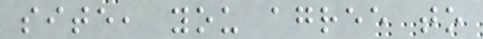site, you agree to
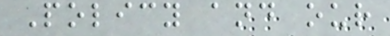Policy and our
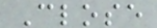Close
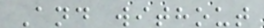And without
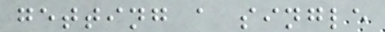getting a single
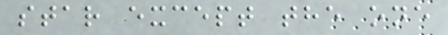star except the one
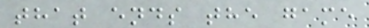that ends the game
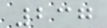237
